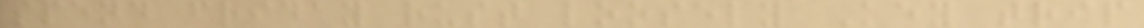spend friday rust loosely Key trip
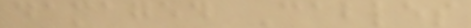damaged Cables
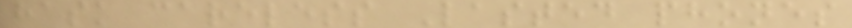hask careless Lasted phones
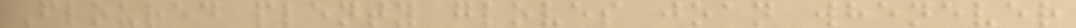Floured plenty gloves joan whenever
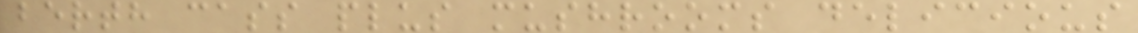berth cass plus mushrooms delicious
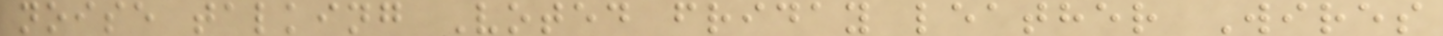noise talking Voted friday leather Wires
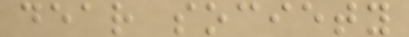dear society
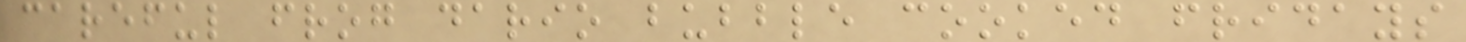careful frog dario bubble cooked fridays
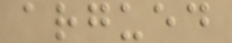argued
